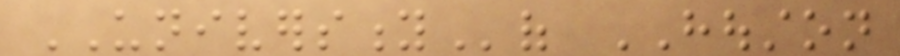UNIVERSITYof HOUSTON
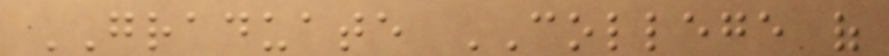GRADUATE COLLEGE of
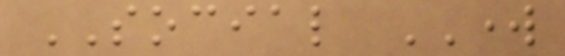SOCIAL WORK
